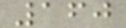160
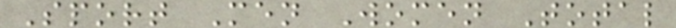Sport Men Women Total
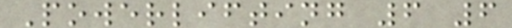Powerlifting 6 6
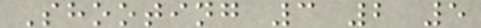Shooting 3 2 5
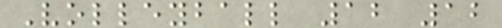Volleyball 12 12
